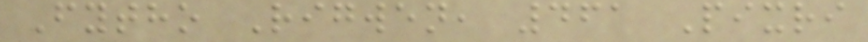Fytho Rigwen, 461 Pixri
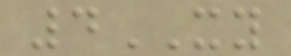4XY
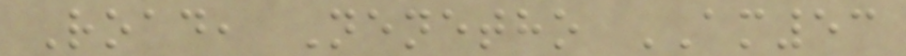Road, Nenetho AM53
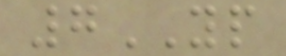7YP
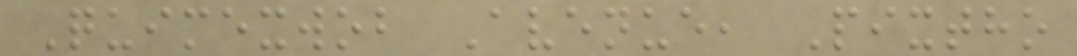Quimexwob Avenue, Pixtho
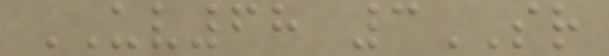UV68 3SR
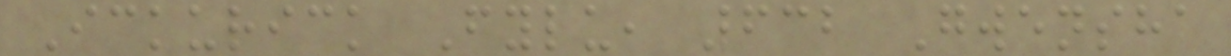Ickurick Fylu, 632 Gwensha
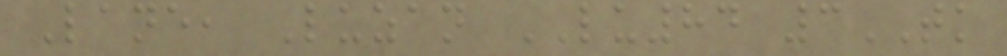Lane, Luzan LU84 3TK
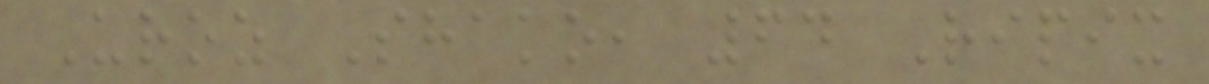Uroz Shako, 64 Ripix
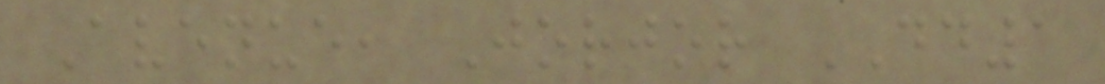Avenue, Jorjor DD1
